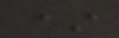*
